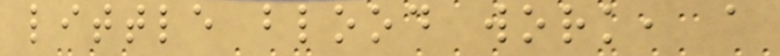little blood work, a
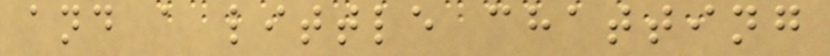and a little chatting
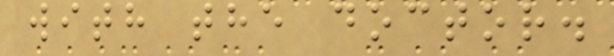with the doctor.
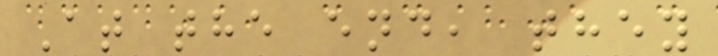At the end, they
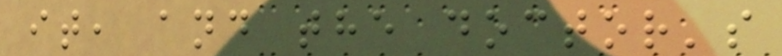it, and the doctor's
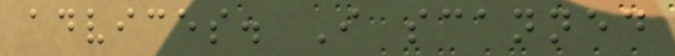advices. I scanned
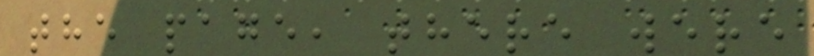the page, there were
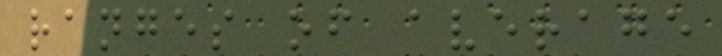ranges of average
